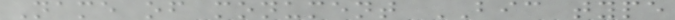Name of monument BIC type
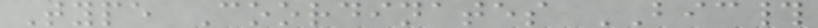Type Coordinates BIC#
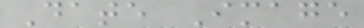Date Image
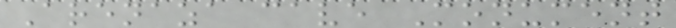Arenaza cave Monument
